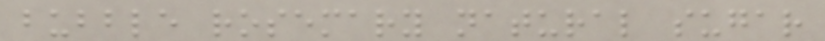bubble rosemary natural sugar
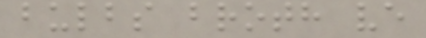bulbs broth ve
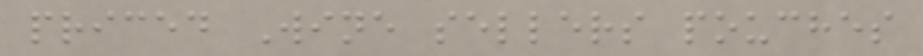priced Wine sellers pouches
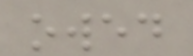owed
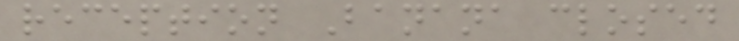reception Banana closed
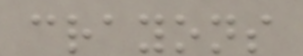crayons
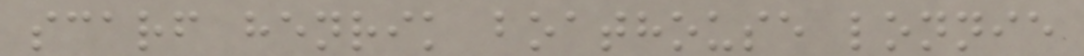scarf henrik boathouse lonnie
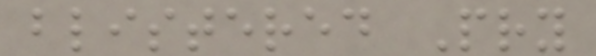blistered Pry
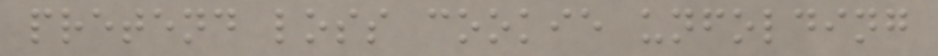pretend loss cookie unfolding
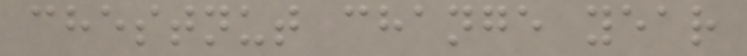chestnut change year
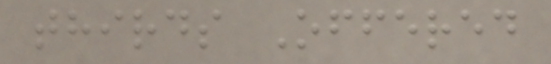thirds Offered
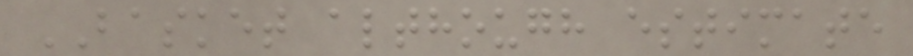BASKET although estimate
